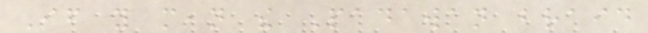If you mean the Padawan braid
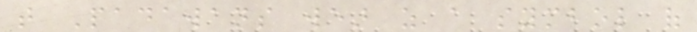that Padawans wear as a symbol of
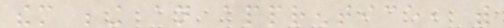them being an apprentice, with
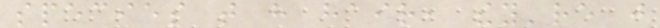species that have hair, they're just
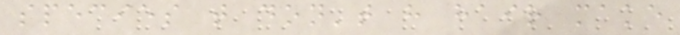species that don't have hair make
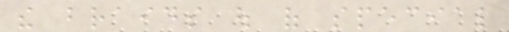the braids out of special
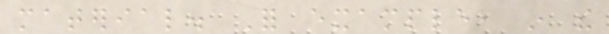material. For example, in the
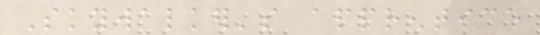Skywalker's apprentice
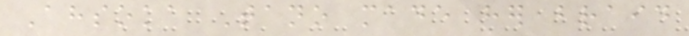Ahsoka Tano made her braid
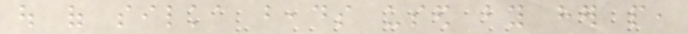out of silka beads used by her people,
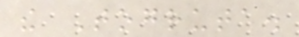the Togruta.
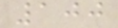100
